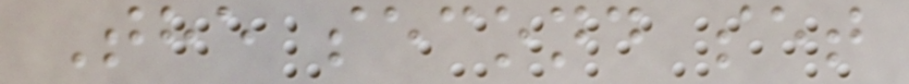The second set
